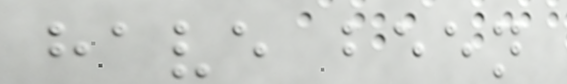have been
